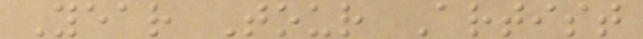Year Tour Artist
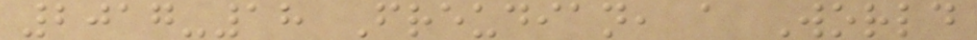2017-18 Freudian, a World
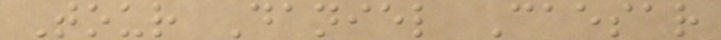Tour Daniel Caesar
